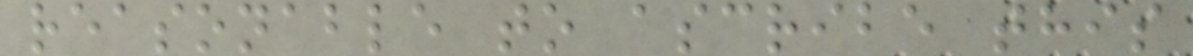reasonable to ascribe this
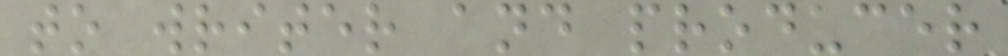to writer and producer
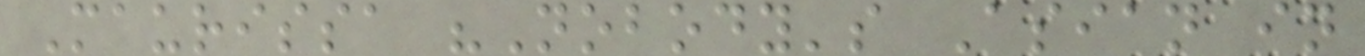Maurissa "Nobody's Asian in
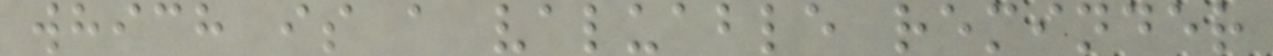which is a valuable reminder
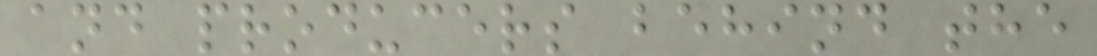and producers behind the
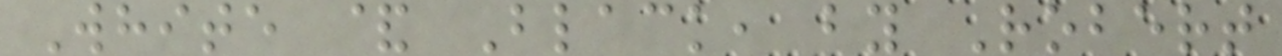White & Black, by Robert
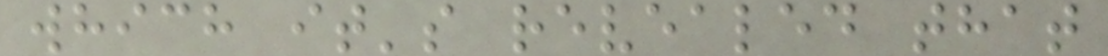which it's revealed that
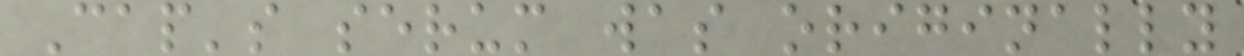Cap's serum was originally
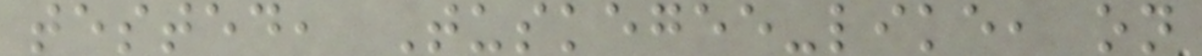tested, Tuskegee-like, on
